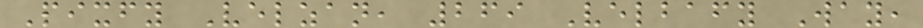Pixfy Velzan, 269 Velbafy Way,
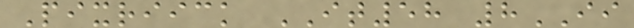Pixriick IT58 8II
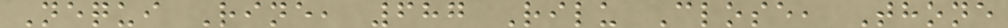Nequi Rine, 687 Rilu Close, Thone
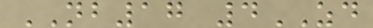NB17 4ZD
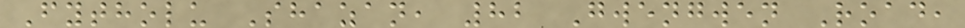Fytholu Shazan, 82 Gwengwen Road,
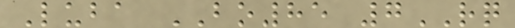Luba BO85 7RQ
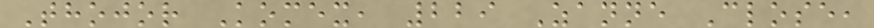Thojor Komex, 229 Zanne Close,
